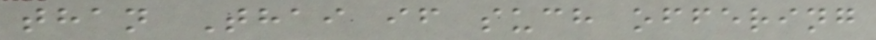than Thai if such offering
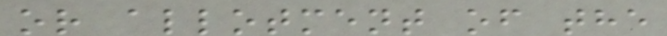or allotment of the
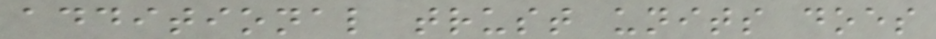additional trust units does
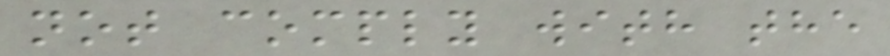not comply with the
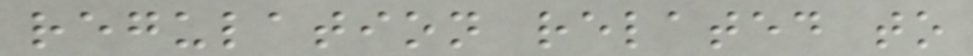regulation related to
